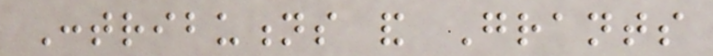Contributions and Grants
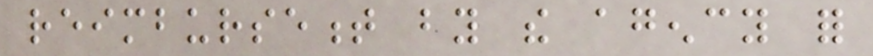reimbursement by the agency for
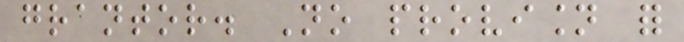grantor. No provision for
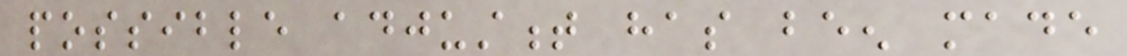possible adjustment has been made
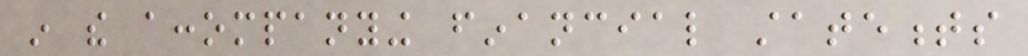in the accompanying financial statements
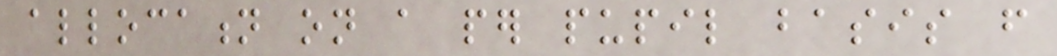allocation on a per pupil basis from
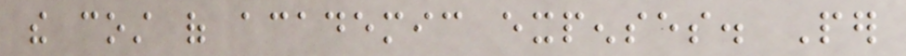the cost of academic expenses. Per
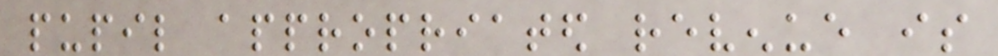pupil appropriated revenue is
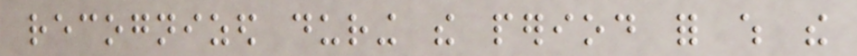recognized during the period for which the
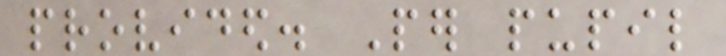provided. Per pupil
